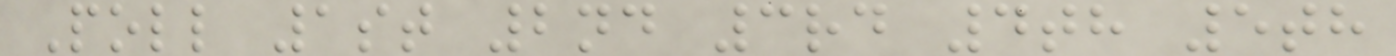Poll 1st 2nd 3rd 4th 5th
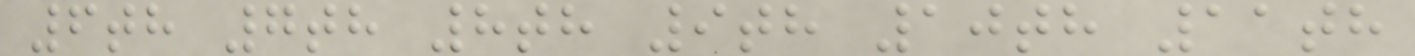6th 7th 8th 9th 10th 11th
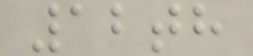12th
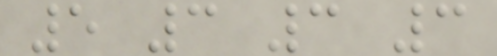5 3 3 3
